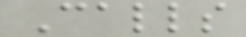Calls
